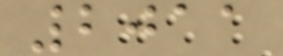2011
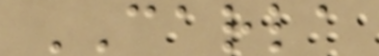CARLA
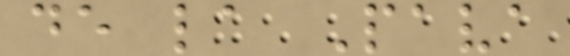de la Pava
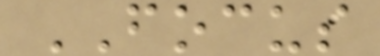FOCUS
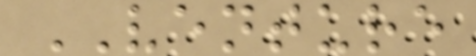VENTURE
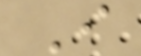I
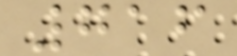716
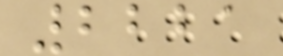2221
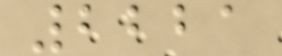2221
